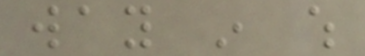way in which
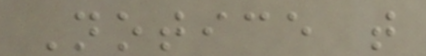Notice that
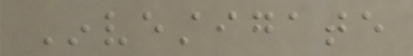Investigate
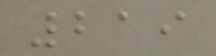219
